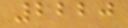2220
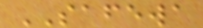SAFEWA
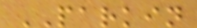PARKIN
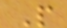P
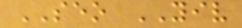SEO YIV
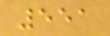551
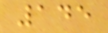145
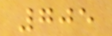705
